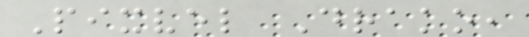Pixvel Drako,
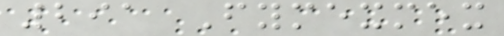291 Fymexmex
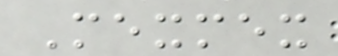Mexmex
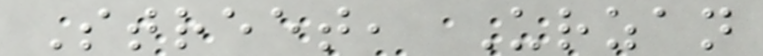Street, Urzan
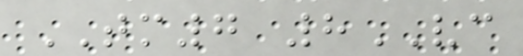TM7 8VC
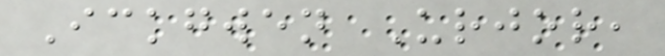Ickgwen Urjor,
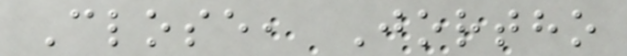Close, Jortho
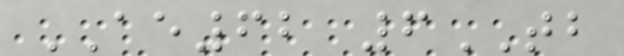AE62 6TB
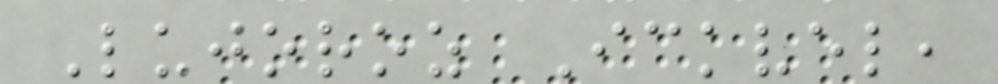Lujoroz Ickvel,
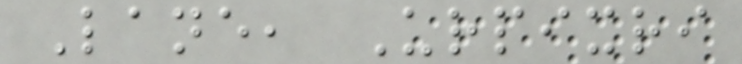Lane, Urpixri
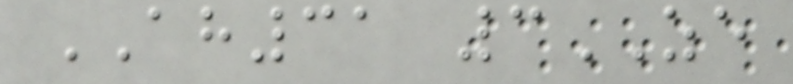AH31 3ZE
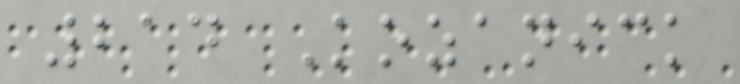214 Kozanick
